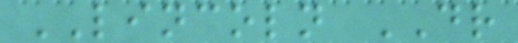LINCOLN DR
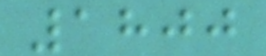1800
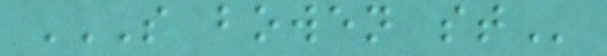S BOWEN ST
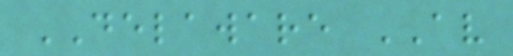DELAWARE AV
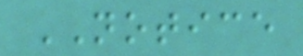NOTICE
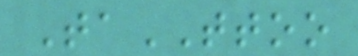TaTTOO
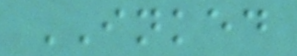INKED
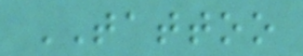TATTOO
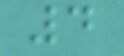4
